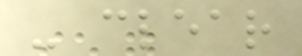- clear
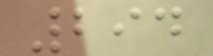294
